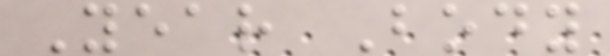Year Body
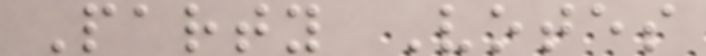Party Votes
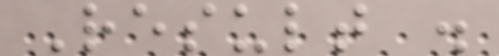Result .
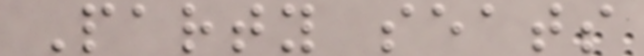Party seats
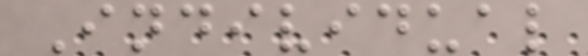Individual
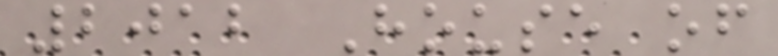2012 House of
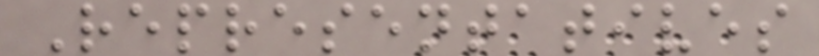Representatives
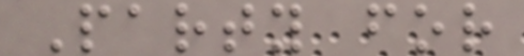Party for
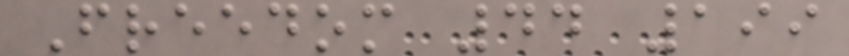Freedom 44 199
